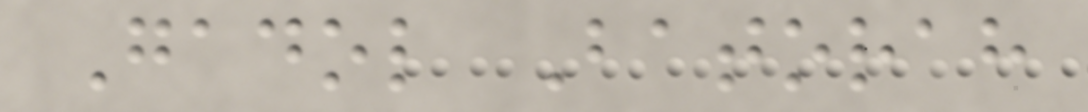Gadol Batorah
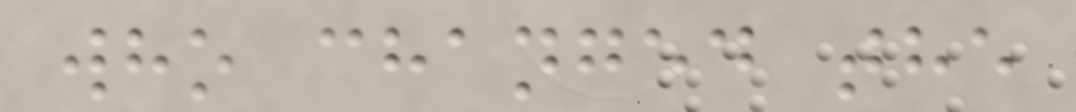who changed the
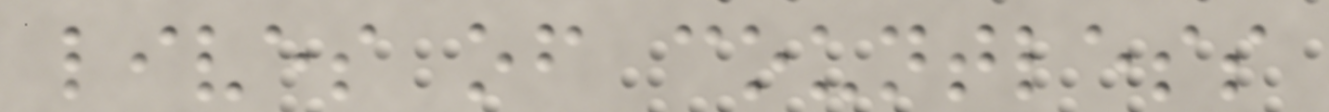lives of countless
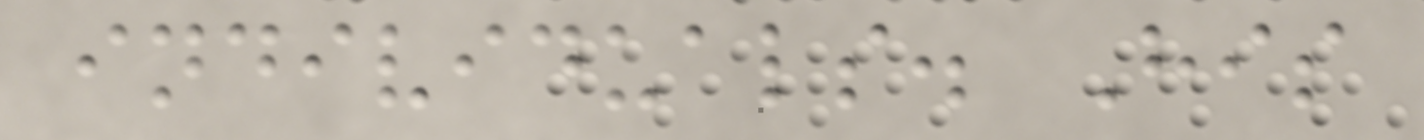individuals. His
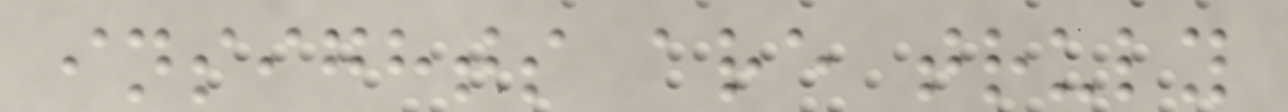insights are truly
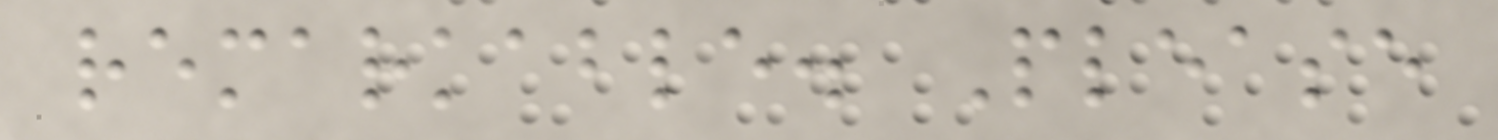remarkable. Please
